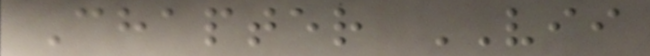Chapter VII
